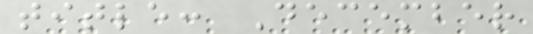title: December
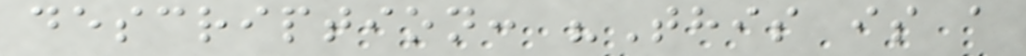description: "This is a
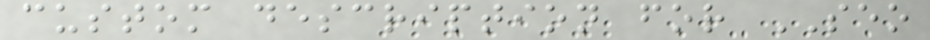custom description for SEO
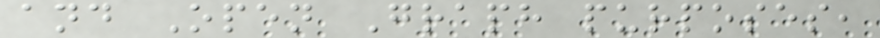and Open Graph purposes,
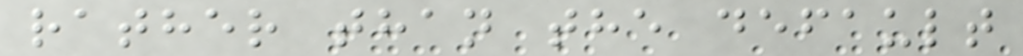rather than the default
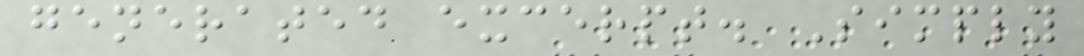generated excerpt. Simply
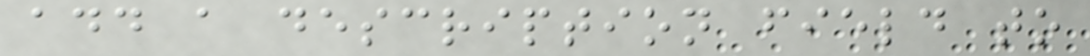add a description field to
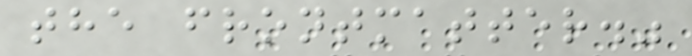the frontmatter."
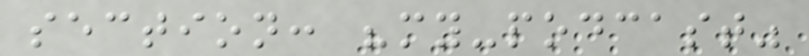section: "my-podcast"
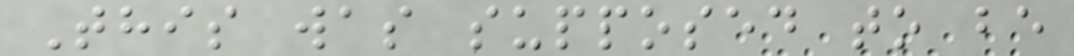This was supposed to be
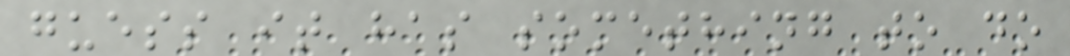guess it has something to do
